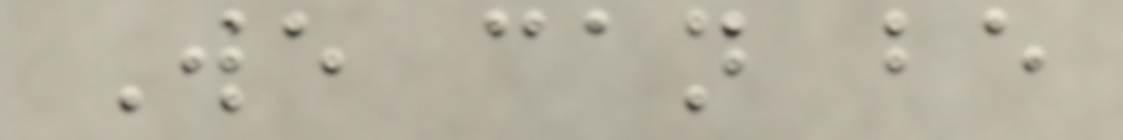We can be
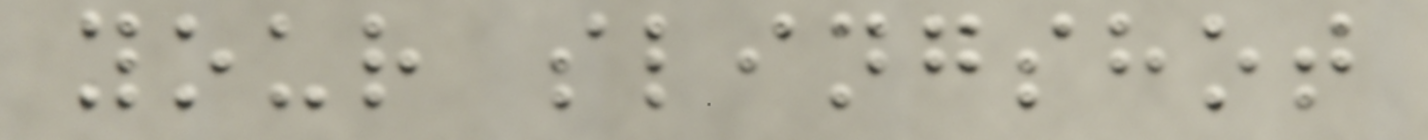your slingshot
